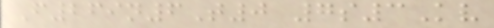F269n6T0 7s3Kv
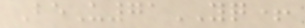BeU71YQ+
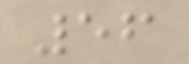56
